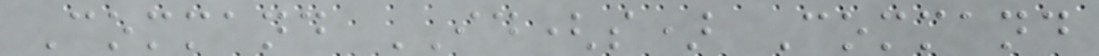Command ID(s) Command
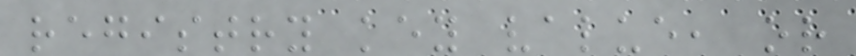registry key value, or
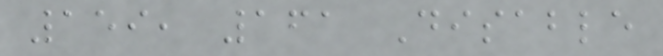159, 161 Disable
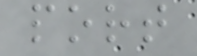port
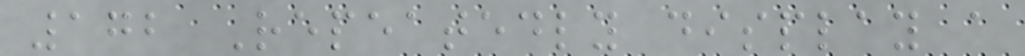172 Repeatedly display a
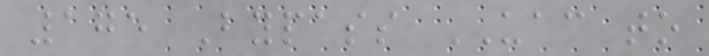175 Bypass UAC to
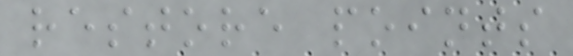restore points
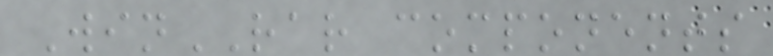WinRAR components
